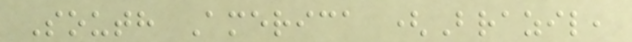South America (Brazil,
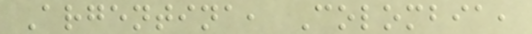Argentina, Colombia,
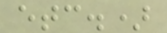etc.)
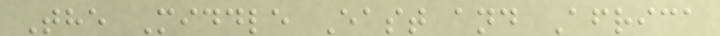The Middle East and Africa
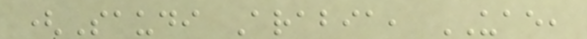(Saudi Arabia, UAE,
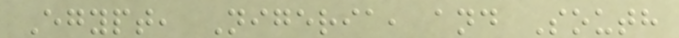Egypt, Nigeria, and South
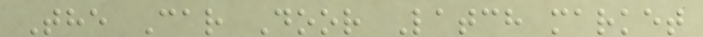The Car Door Latch market
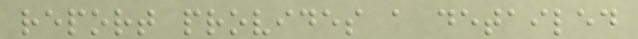report provides a detailed
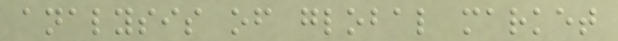analysis of global market
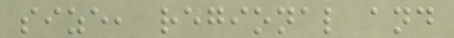size, regional and
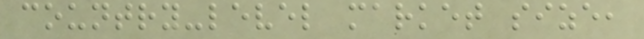country-level market size,
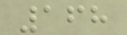168
